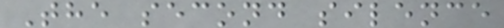The second silence
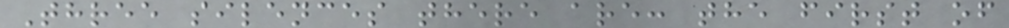Three silences there are: the first of
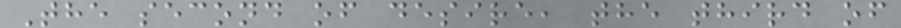The second of desire, the third of
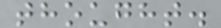thought.
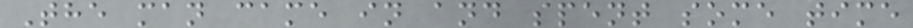The man came in and spent some time
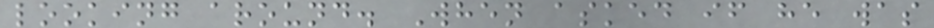looking around. When asked if he was
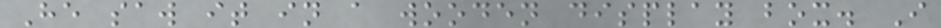He saw it in a wooden display box. I
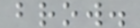brow.
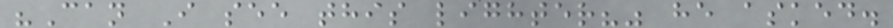"Can I see this lighter?" he asked.
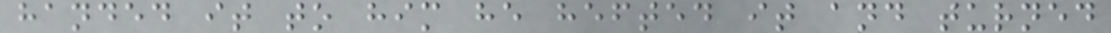handed it to him he hefted it and turned
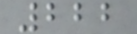222
